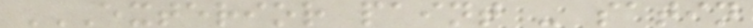EXTERIOR PAINT - SATIN
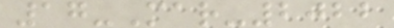17-Mar-2022
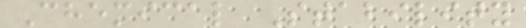Chemical Stability
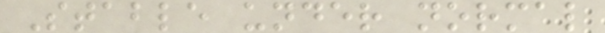Stable under normal
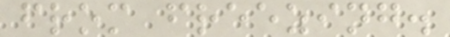from freezing.
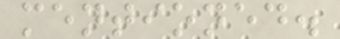mentioned.
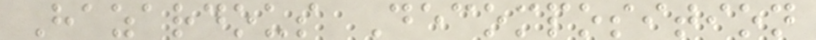Hazardous Decomposition
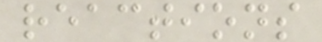reactions
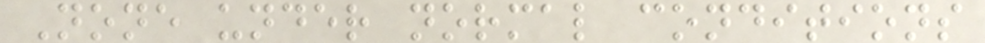None under normal conditions
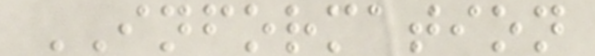INFORMATION
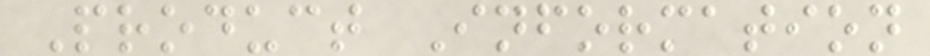Product Information
